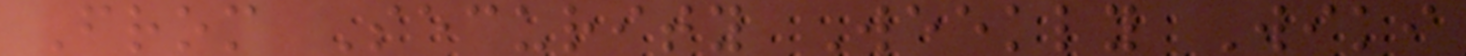From Security Weekly Wiki
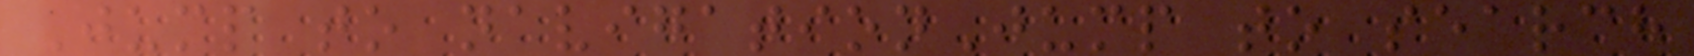Jump to navigationJump to search
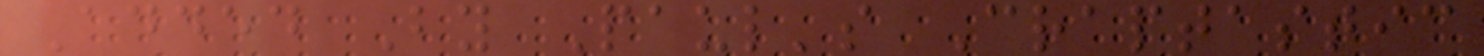Added By Paul's Craptastic
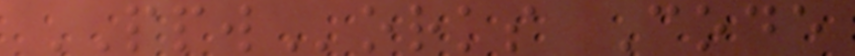PPWorks Code
